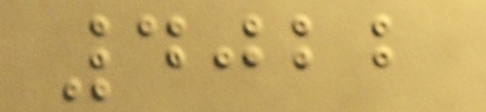4022
